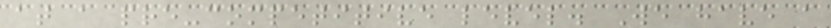at a pre-competitive level. We have a
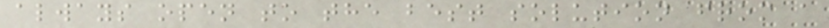always open to the best solution from a
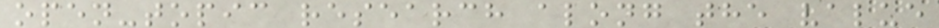open-topic research along the value
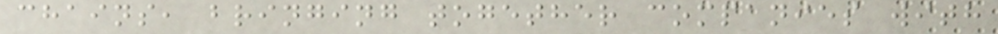chains, bringing together companies with
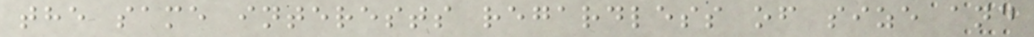the same interests regardless of size and
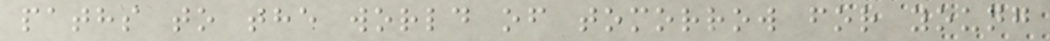paths to the world of tomorrow for young
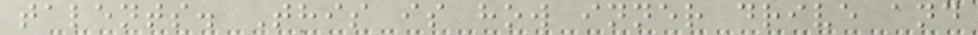talents. This is how inner drive and
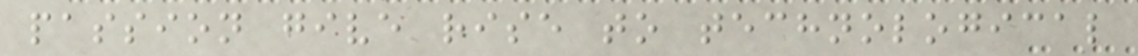passion give rise to technological
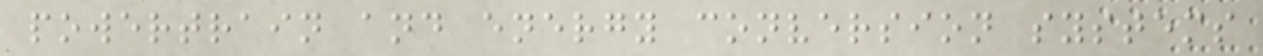powertrain and energy conversion systems
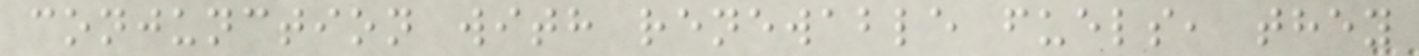conjunction with renewable fuels, they
